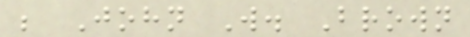; John W. Brown
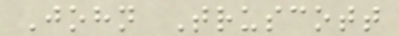John Truscott
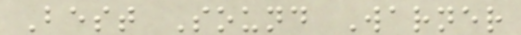Best Sound Warner
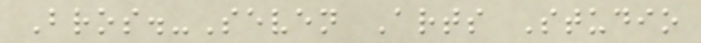Bros.-Seven Arts Studio
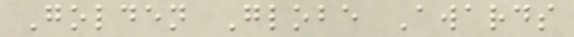Golden Globe Awards
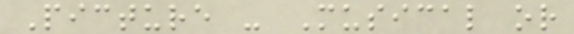Picture - Musical or
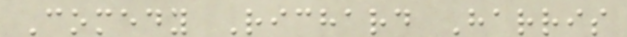Comedy Richard Harris
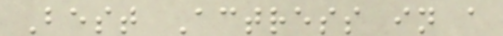Best Actress in a
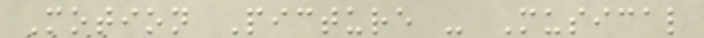Motion Picture - Musical
